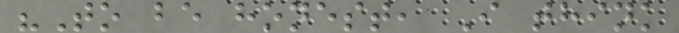"To be honest, I think
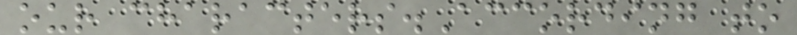our characters.According to
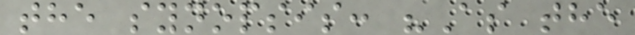the synopsis: "As the
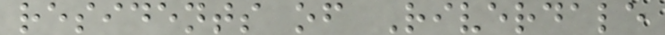residents of Riverdale
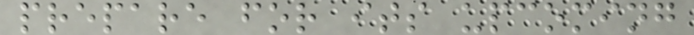prepare for its upcoming
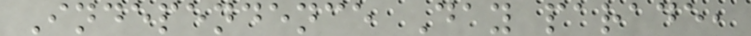Independence Day parade,
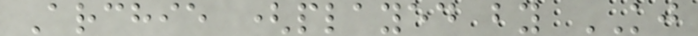Archie (played by KJ
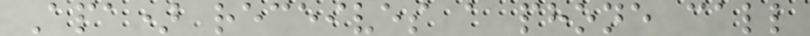Apa) receives a phone call
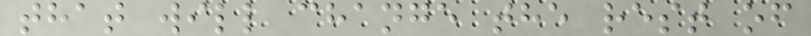that will change the rest of
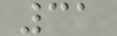31
